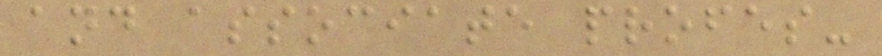and associate profes-
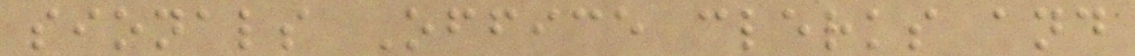sionals Office clerks and
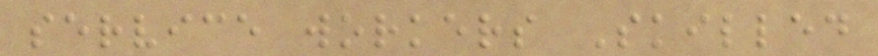service workers Skilled
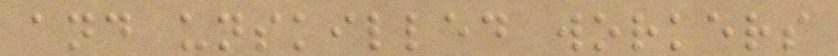and unskilled workers
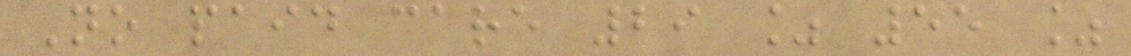No paid care 29 % 55 %
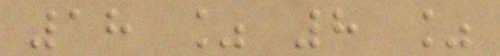18 % 8 %
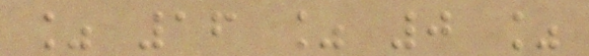% 16 % 0 %
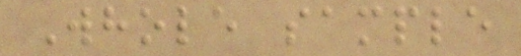Whole sample
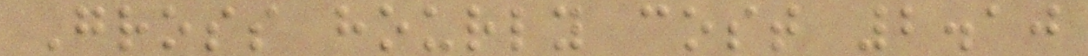Gross hourly cost 2.10
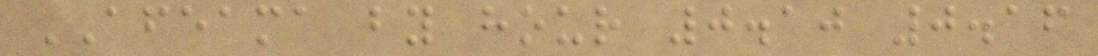AFEAMA by hour 0.10 0.16
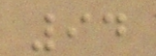94
